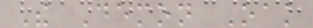The Demon Oak
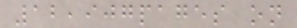12,907pages on
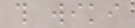this wiki
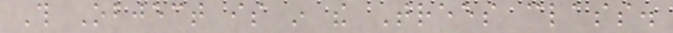This Object is in the Trees class.
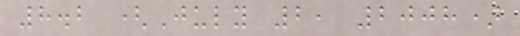8.2 (July 2, 2008)
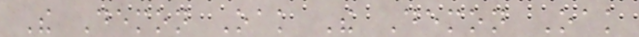The Demon Oak The Demon Oak
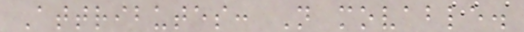Attributes: Not movable.
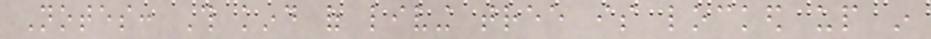Notes: This kind of living tree is locked up in
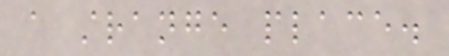a strange place.
